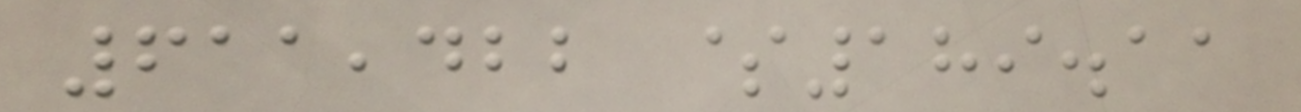611,422 $189.11
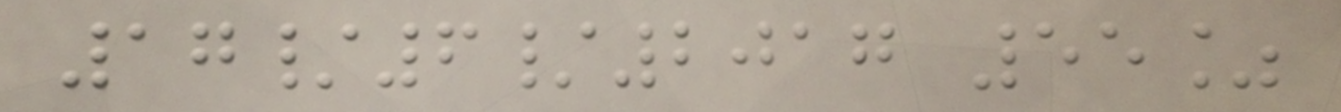17/6/2017 55%
